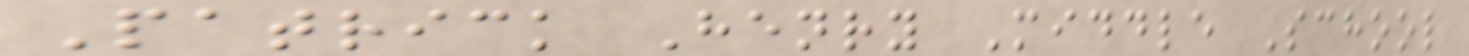Patrick Henry Middle School
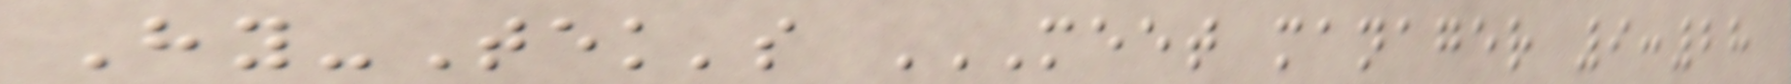Hy-Tek's MEET MANAGER 9:28
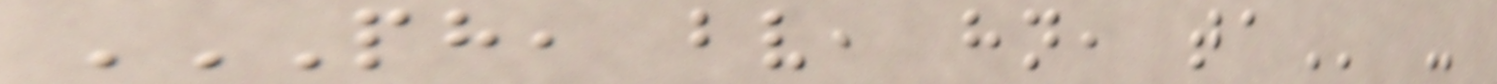PH, BV, HN, TA -
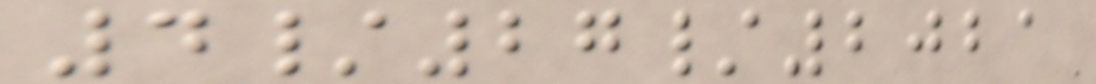4/27/2021
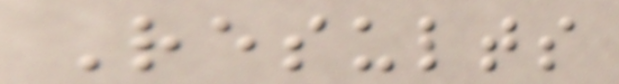Results
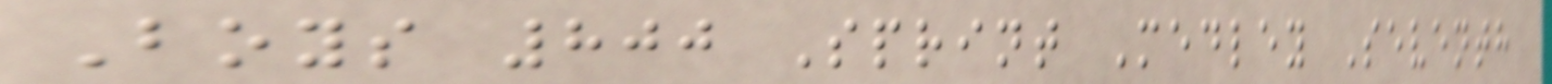Boys 800 Sprint Medley Seventh
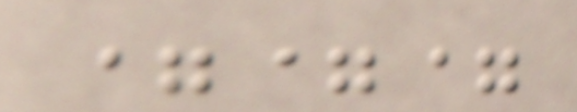===
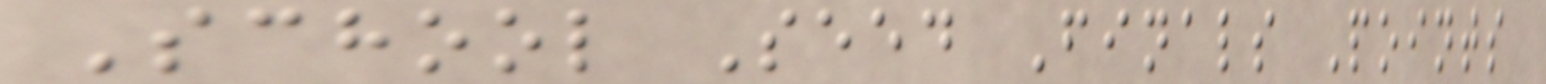School Seed Finals Points
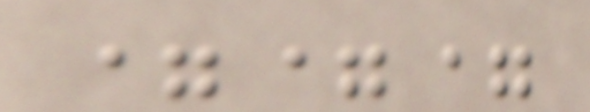===
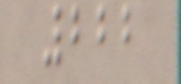222
